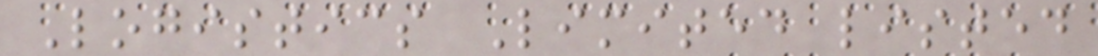Logistics Limited listed
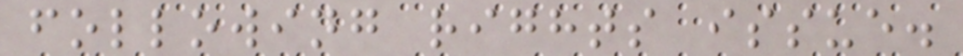following rights issue.
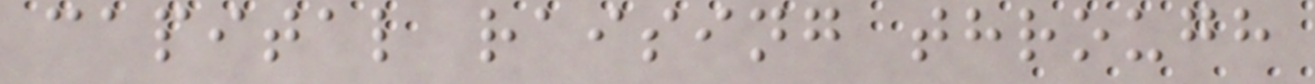capital raising through
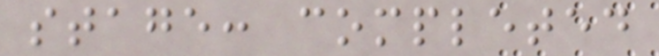stage: completed
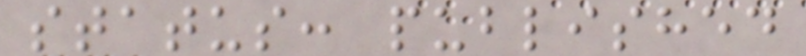status: published
